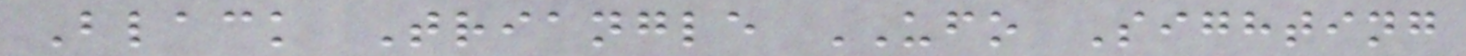Black Triangle UFO Sighting
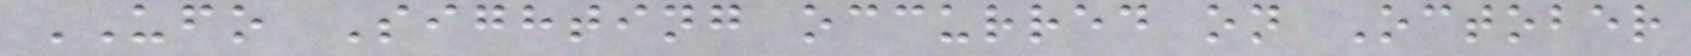UFO Sighting occurred on October
